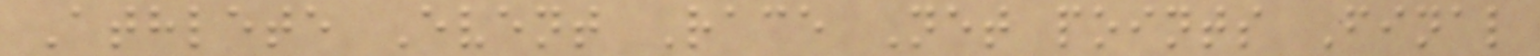Athlete Event Race Net points Final
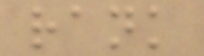rank
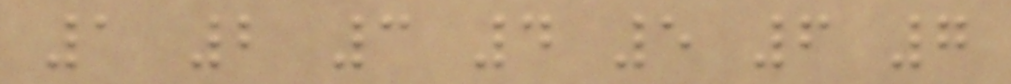1 2 3 4 5 6 7
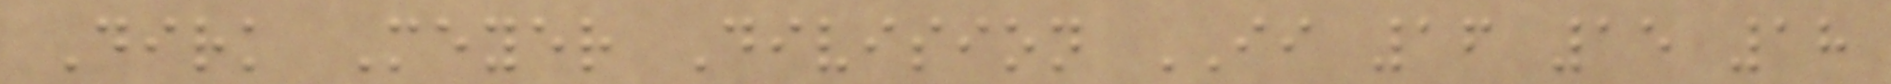Dirk Meyer Division II 16 15 18
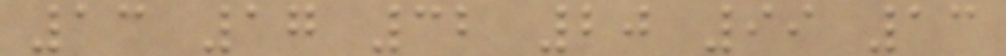13 17 32 20 99 13
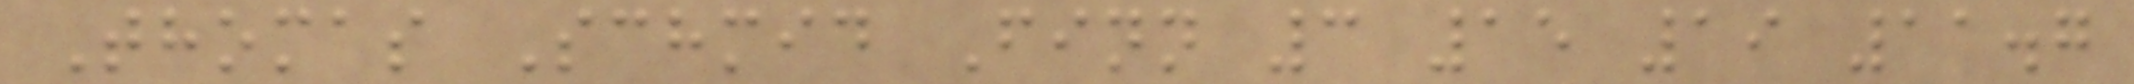Thomas Schmid Finn 3 15 19 11.7
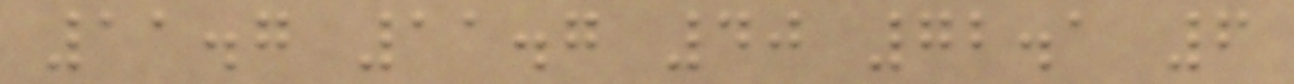11.7 11.7 40 72.1 6
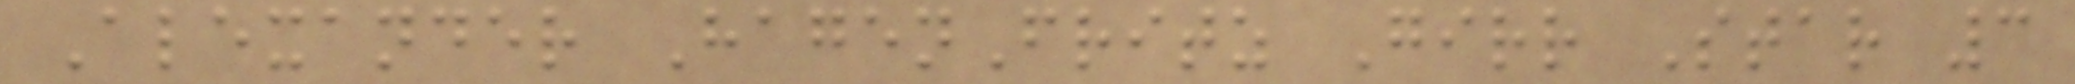Alexander HagenFritz Girr Star 3
